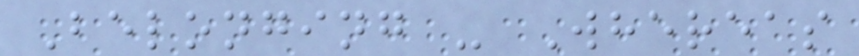Belonging - Whereas
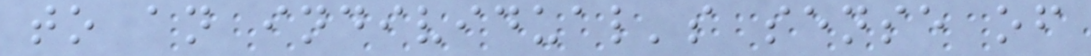to an individual's sense of
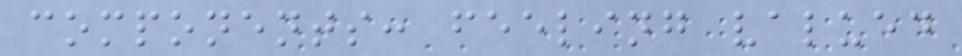components: feeling valued
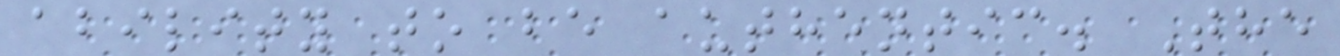ability to be authentic. The
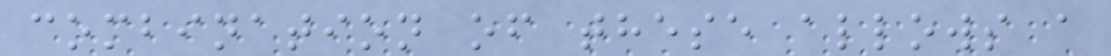combination of these allows a
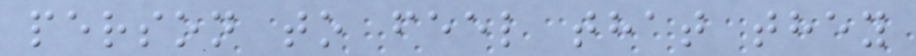person to feel that they
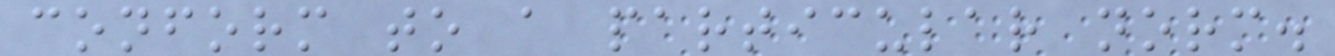conform to a particular norm.
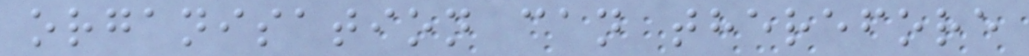organisation can therefore
